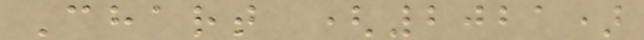Chart (2021)
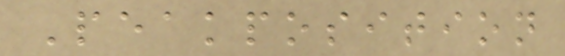Peakposition
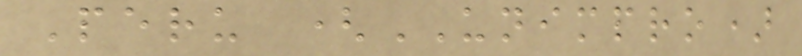Peru (UNIMPRO)
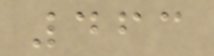463
